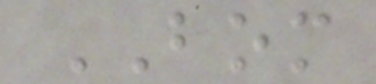BOM
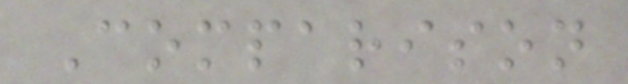Comparison
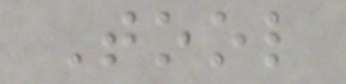Tool
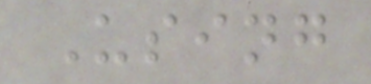Using
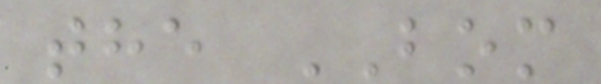the BOM
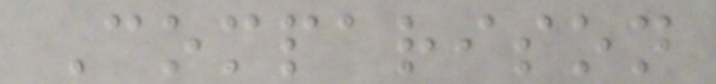Comparison
